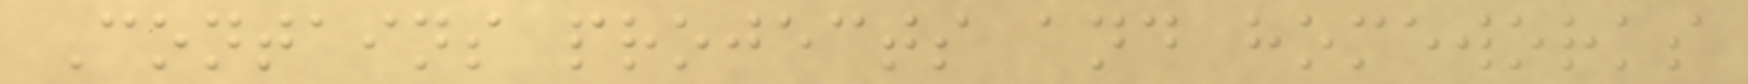Contains projects and homeworks
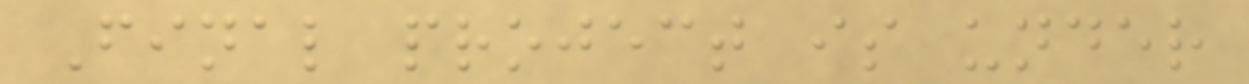Final project is under
